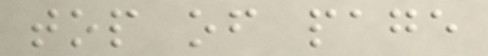top of page
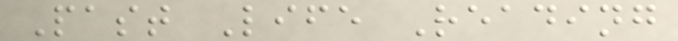Past Life Reading
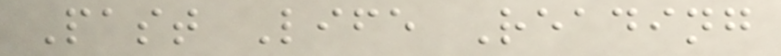Past Life Reading
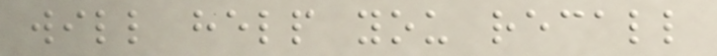will help you recall
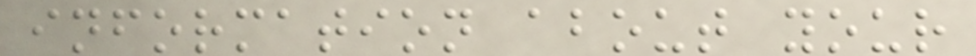information about your
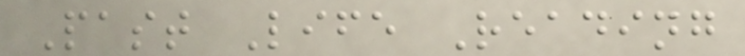Past Life Reading
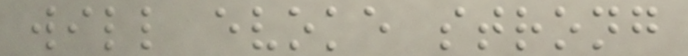will evoke strong
